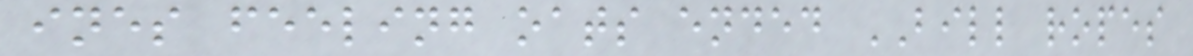ines feeling oats ended BILL ropes
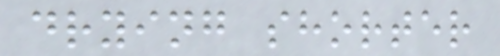drying shorter
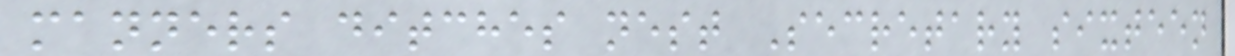manners ditches nest Secretary sixteen
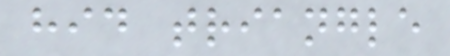hid triangle
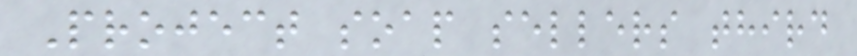Project soap sellers third
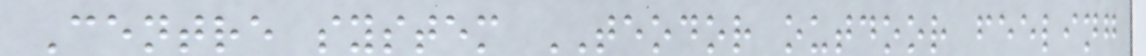Centre system TEODOR outdoor feeling
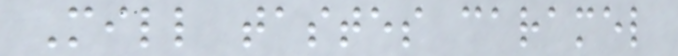Mill tastes caramel
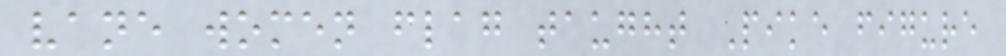vane women flag taught Pike figure
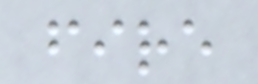fire
